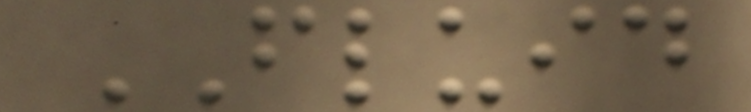FLUID
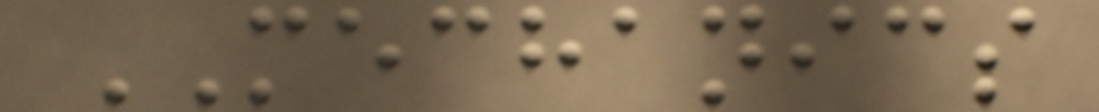MECHANICS
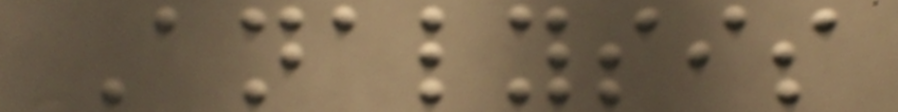Analysis
